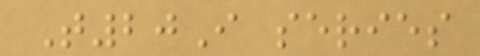T20I series
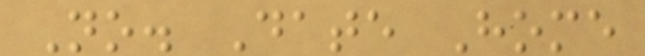No. Date Home
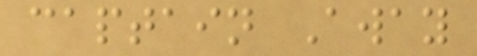captain Away
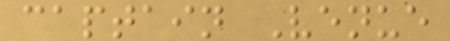captain Venue
